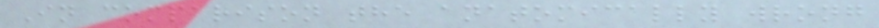In comparison the anatomically wrong
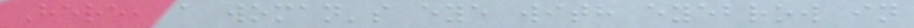Here, a woman's eye with eyebrow in
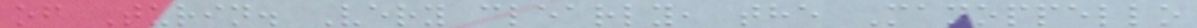of Turin. Very clearly, the Manoppello
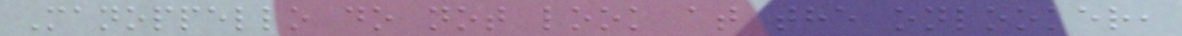Manoppello do not look at the onlooker,
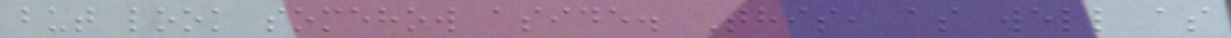but look somehow aside. This, as well as
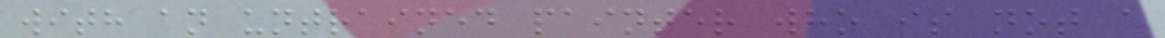with an untrained painter who is not a
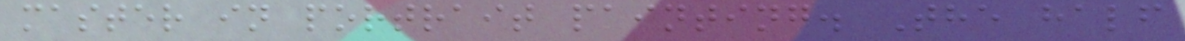master in portrait painting. The half
